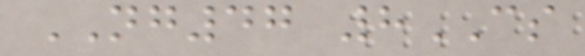NG47 8CS
